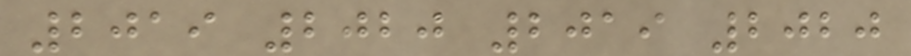2019 2020 2019 2020
